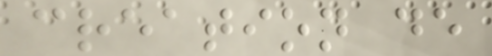creation de
